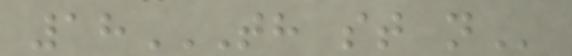18TH ST N
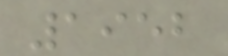1952
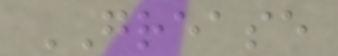GREASE
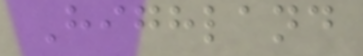Highland
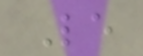Le
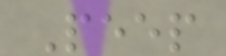Peep
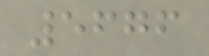5676
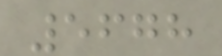5678
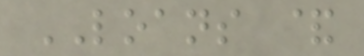LOANS &
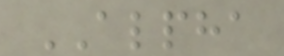ALPHA
